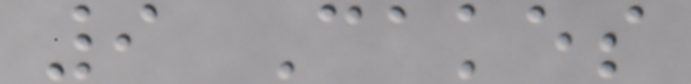9 Cakes
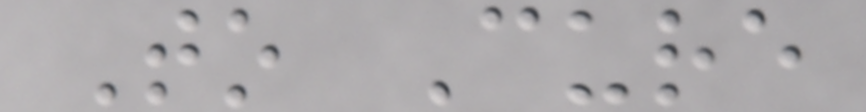To Cure
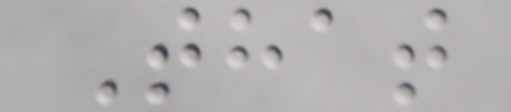That
